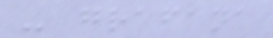- grafana
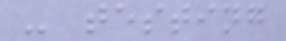- testing
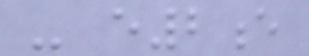- e2e
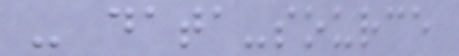- data-source
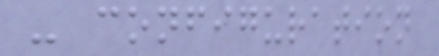- configuration
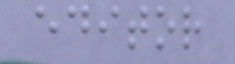editor
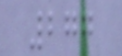277
